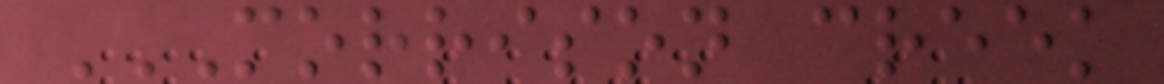MORRISON CREEK
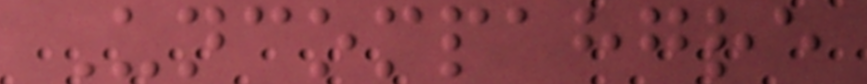Uncompahgre
